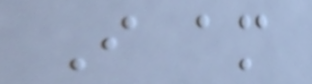I am
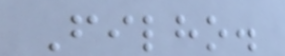Filho.
